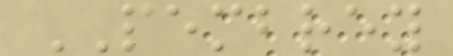PEMBREY
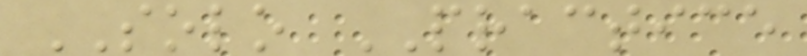SOLO PRACTICE
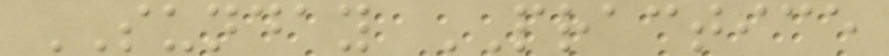SUNDAY PRACTICE
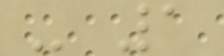- 1
